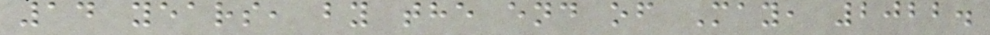14 years, by the end of May, 2022.
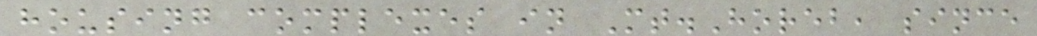housing complexes in Mt.Horeb, since
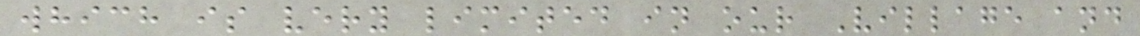which is very limited in our Village and
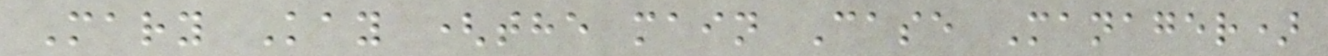Mary Kay (the main Case Manager)
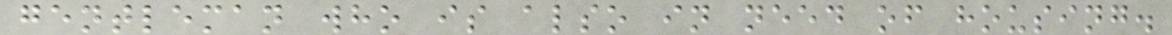gentleman who is also in need of housing.
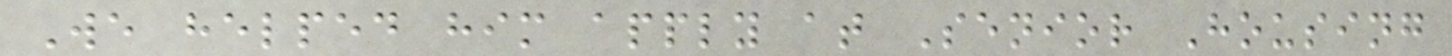We helped him apply at Senior Housing
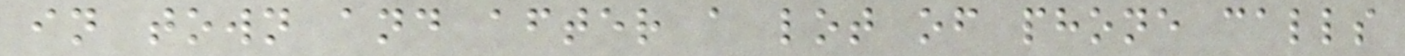in town and after a lot of phone calls
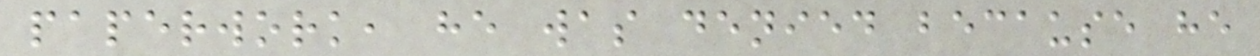paperwork, he was denied because he
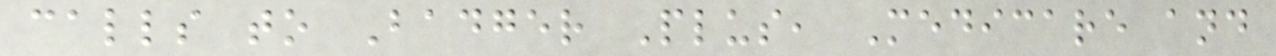calls to Badger Plus, Medicare and
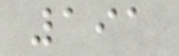191
